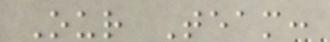Our Team:
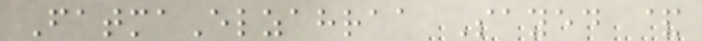FatmaElzahraa Sayed &
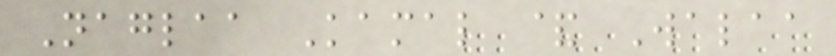Naglaa Kamal & Walaa
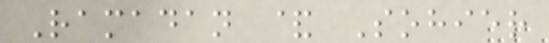Ramadan & Sohier
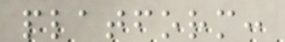platform:
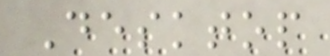Desktop
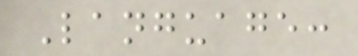Language:
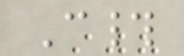C#
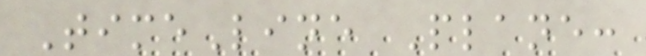TimeLine Plane:
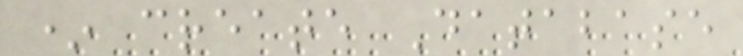* create Database
